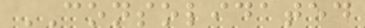CONSOLIDATED
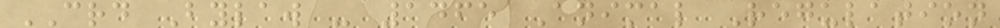CRD Bylaw - 1465 Animal Regulation
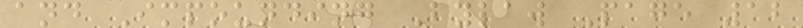and Impounding Bylaw Page 12
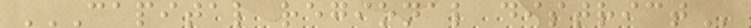CAPITAL REGIONAL DISTRICT
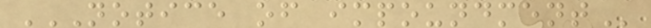NOTICE OF IMPOUNDMENT
